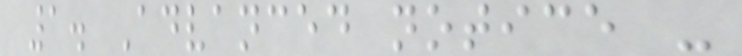1. Advanced notice -
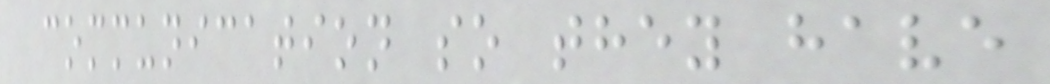communication so they have
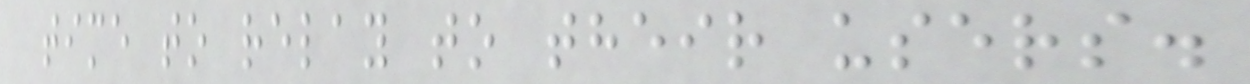time to relay to their users.
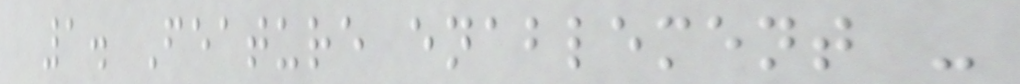1. Feature enablement -
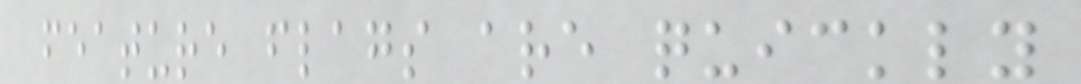feature flags are quickly
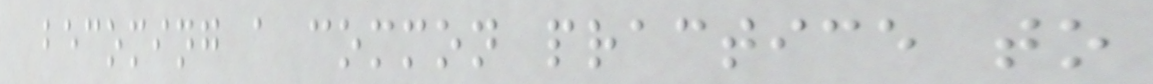becoming a common practice to
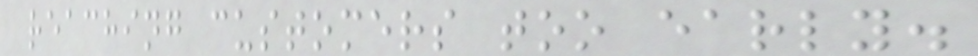reaching customers too early.
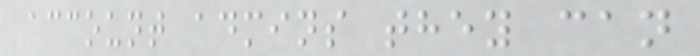account admins they can
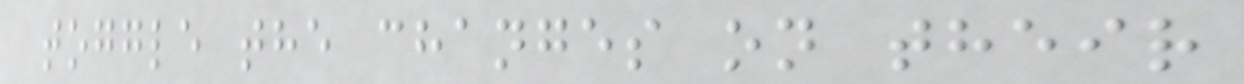toggle the changes on their
